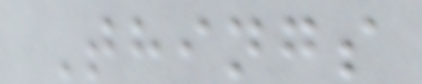Things
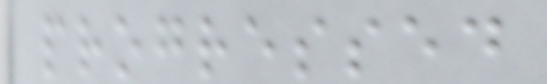progressed
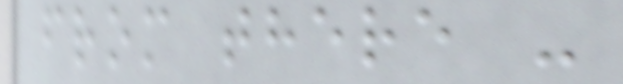from there -
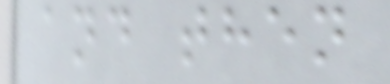and then
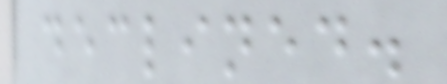declined.
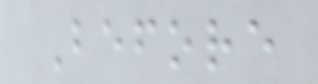Before
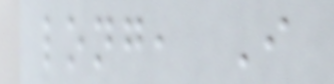long, I
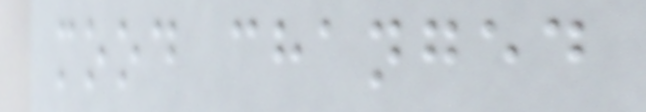mood changed
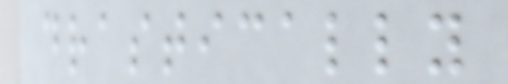drastically
